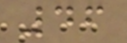46
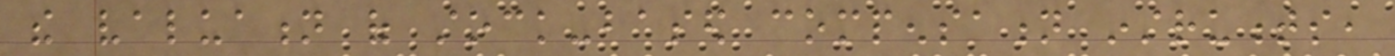the valuation of stock-based compensation instruments,
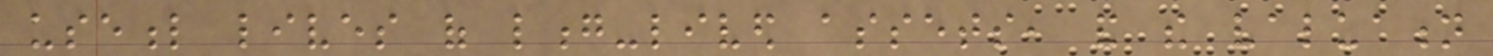useful lives of long-lived assets, and the valuation
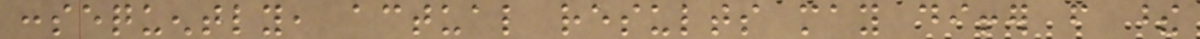consequently, actual results may differ from these
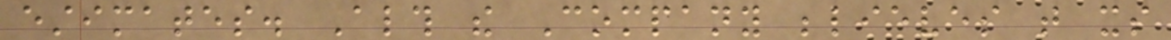estimates. Although the Company believes that its
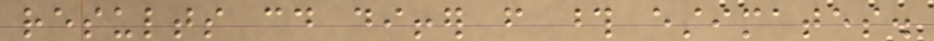results could differ from those estimates.
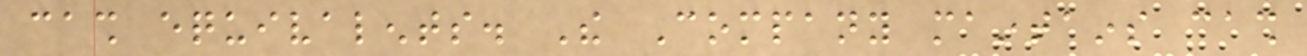cash equivalents. The Company maintains cash
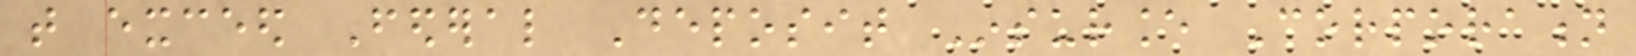that exceed Federal Deposit Insurance Corporation
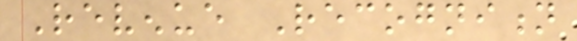Revenue Recognition
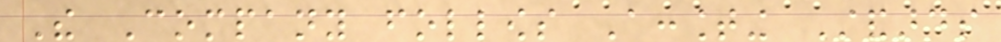The Company follows Accounting Standards
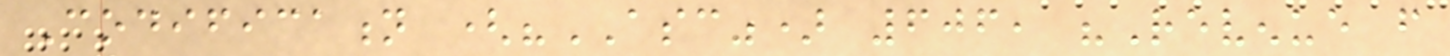Codification ("ASC") 606, "Revenue from
